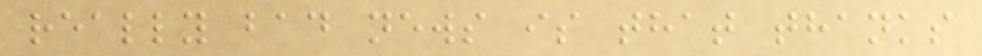really bad news is that thanks
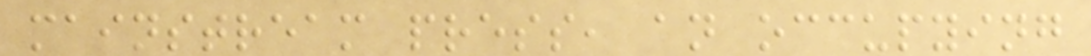mainstream press, an occupying
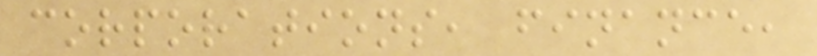corporations, finance,
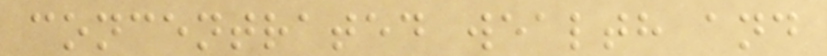concentrated wealth and
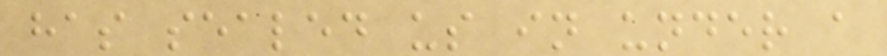has sealed us in under a
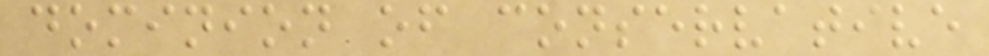dominion of conservative
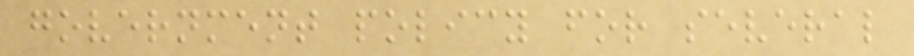government policy for several
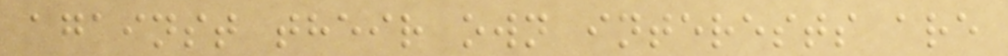against their own interests are
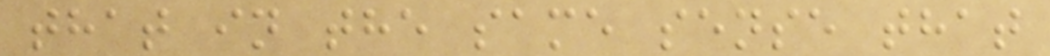that in the same sense that
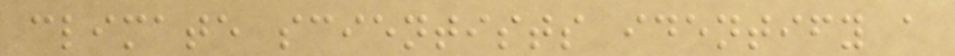climate scientists identify a
